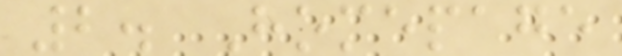2. Homepage
